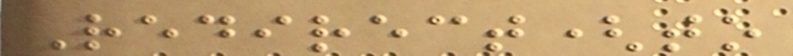Redirect(to
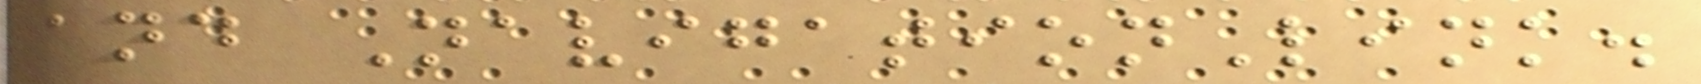and NavigationLink.
